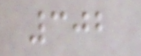302
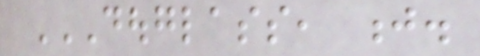DOUGLASS, J.
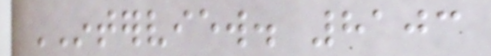INTERVIEW. 8103
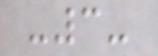-3-
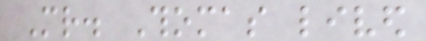Mr. Thomas lived
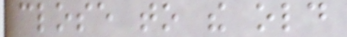close to the old
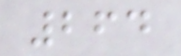264
